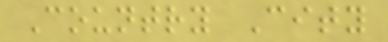Country City
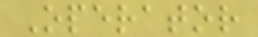Operator
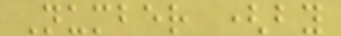Number (by
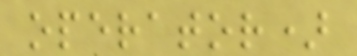operator)
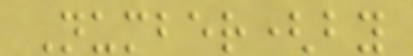Number(by
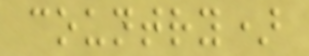country)
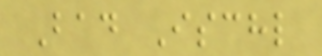Bad Ischl
